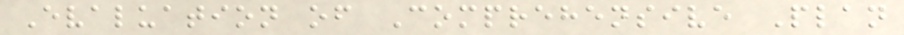Evaluation of Comprehensive Plan
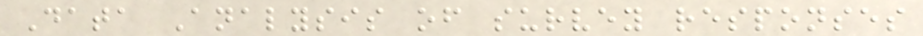Data Analysis of survey responses
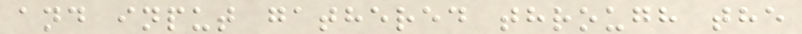and input gathered through the
